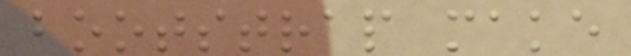bootstrap make
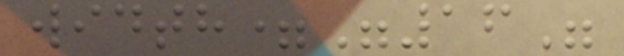width="16"
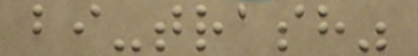bi-trash"
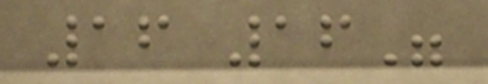16 16"
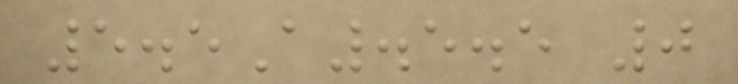5.5A.5.5 0
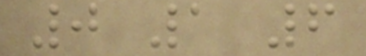0 1 6
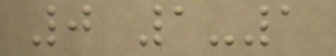0 1-1
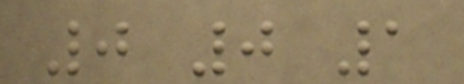0 0 1
